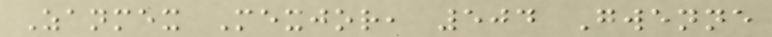Zanmex Mexjor, 504 Gwenne
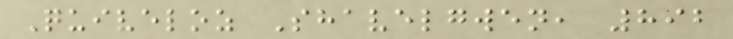Quiveloz Shavelgwen, 892
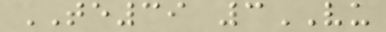TE39 3VU
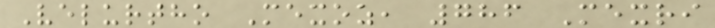Velurtho Mexoz, 786 Mexri
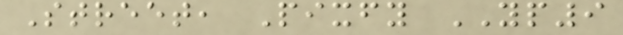Street, Pixfy YP9
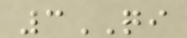3QI
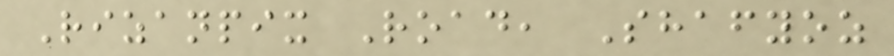Rizanpix Road, Shafyoz
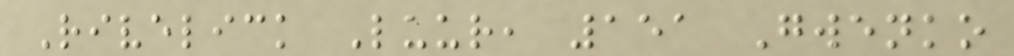Rivelick Luur, 151 Gwenko
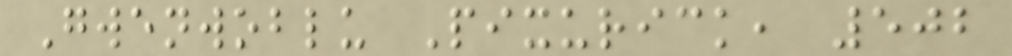Gwenwoblu Pixurick, 502
